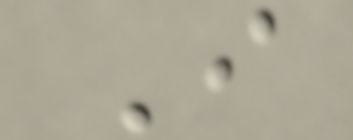I
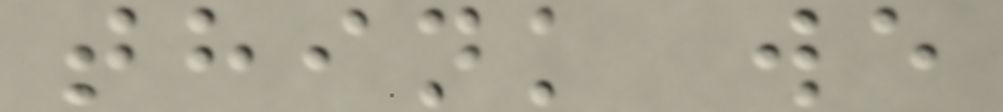think we
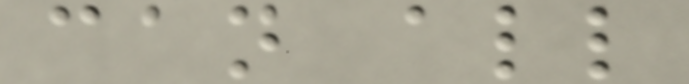can all
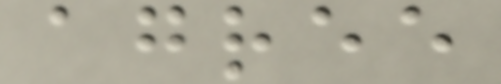agree
